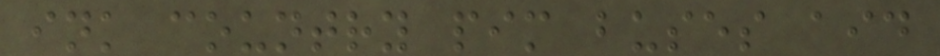ink country pim buses aid
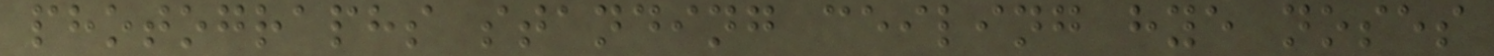photographs standing ceiling hye noses
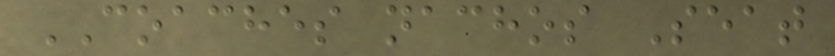COACHES nachos Seat
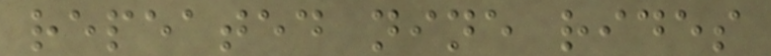repeated nine rides
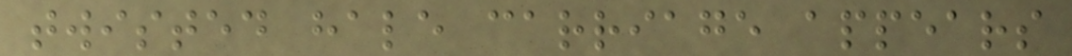twisted hale carriage appears
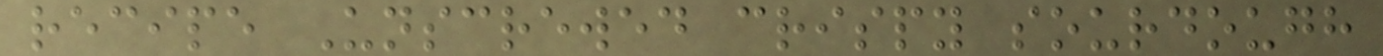recipe Unscrewed crispy sourdough
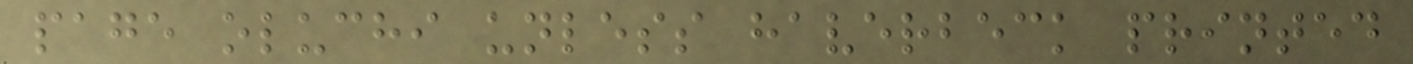page oluchi unless haverbeck printed
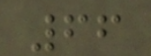66
